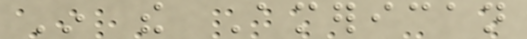In the American
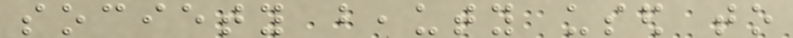society beauty used to
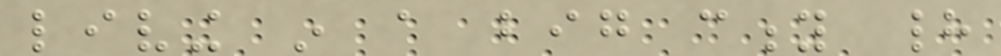living in a big city had
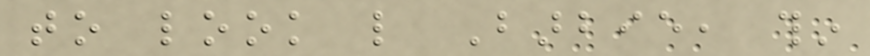to look like Barbie, thin
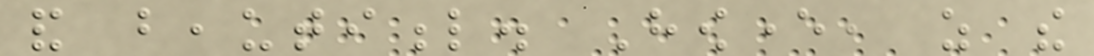and beautiful. However, as the
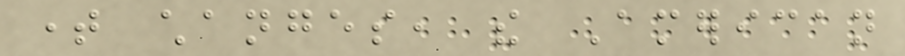time changes, the American
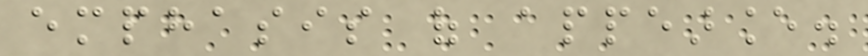emphasis of appearance.
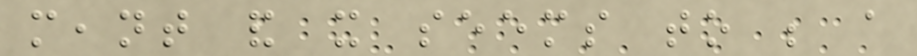meant and it seems to be a
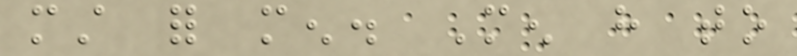must for men. Men have to
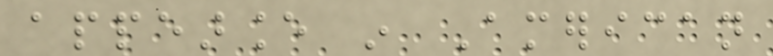appearance in American
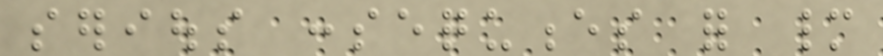serious consequences for many
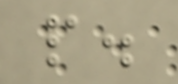people.
